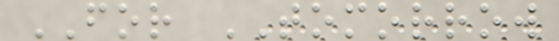FOR TOMORROW
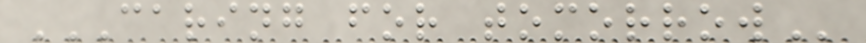CARING FOR TOMORROW
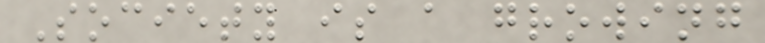Society is a growing
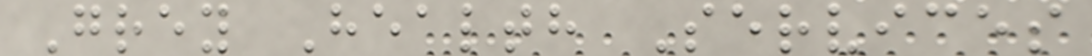Grey Health Services
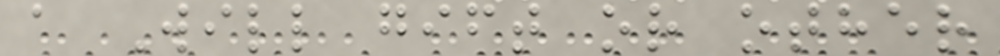a Will gift or other
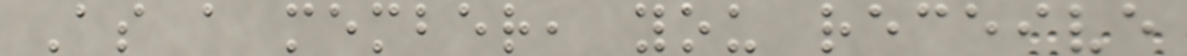As a member, you receive
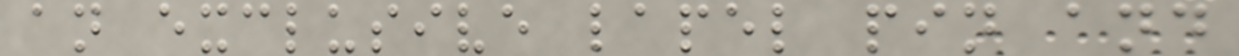an exclusive lapel pin and
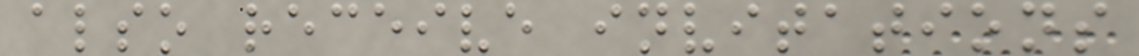also receive invitations
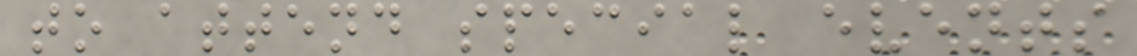to attend special events
